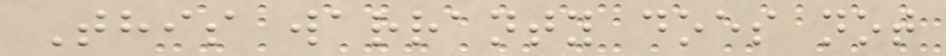This warranty does not
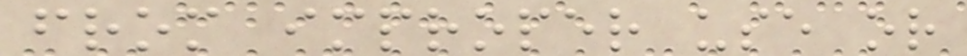from improper use or
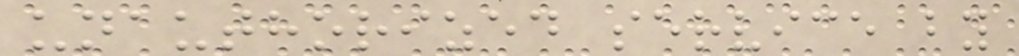unauthorized service by
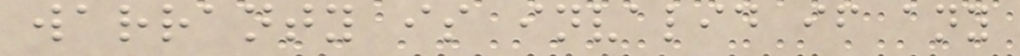warranty is invalid if any
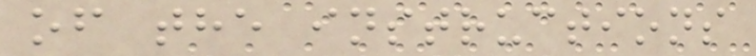of the instructions
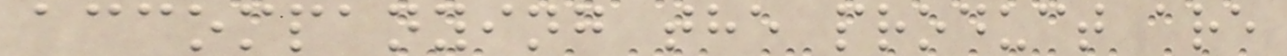accompanying the product are
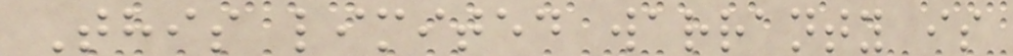This limited warranty is
